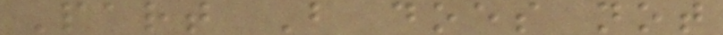Part B does not
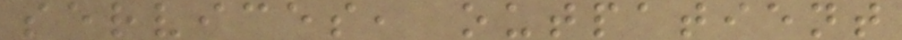services, outpatient
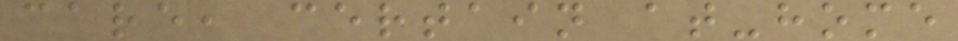care, certain at-home
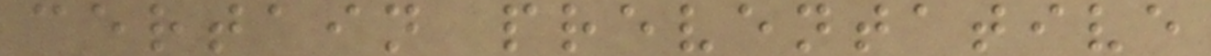certain preventative
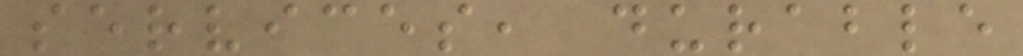services, durable
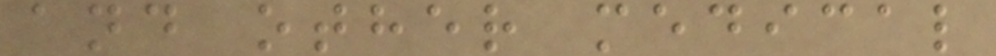and other medical
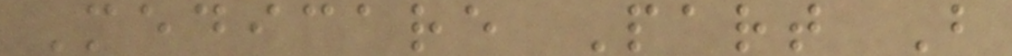Medicare Part B
